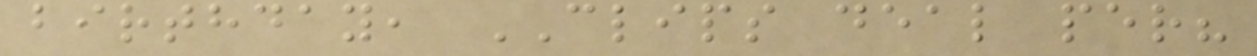birthday, CLIPS deal per?
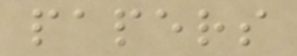papers
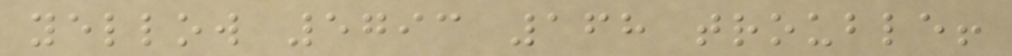yellow 5793 168 trouble!
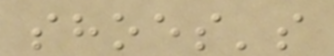shoes's
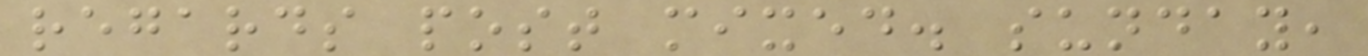regards post mixed. sunday,
